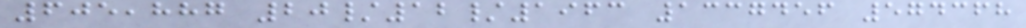605,887 20/12/1963 1337456 574368
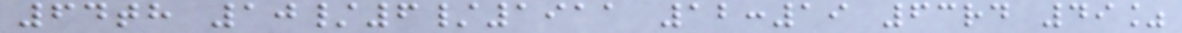64th 10/6/1911 12:19 63rd 49%
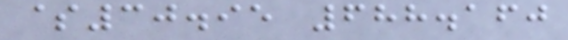$30.95 688.160
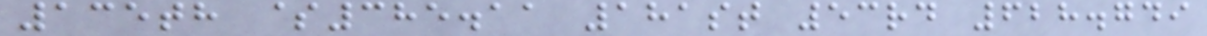135th $385.11 181st 53rd 628.749
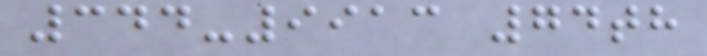344-9913 74th
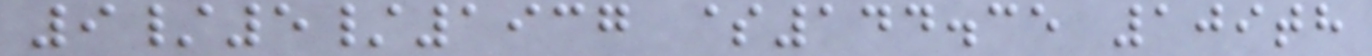9/5/1937 $144.35 109th
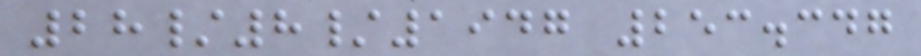28/8/1947 253.347
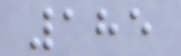185
